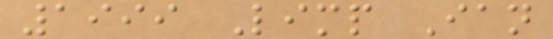1999 Limp Ian
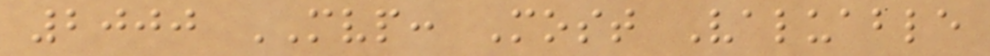2000 MVP: Most Valuable
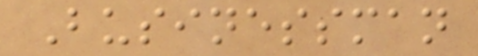Businessman
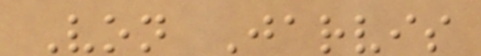Von Jarvis
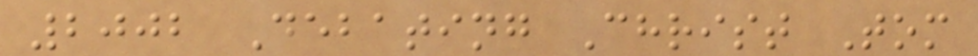2002 Debating Christ Tom
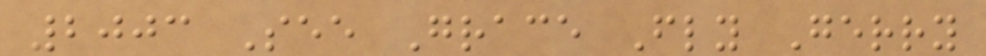2003 See Grace Fly Gerry
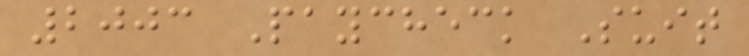2003 Paycheck Suit
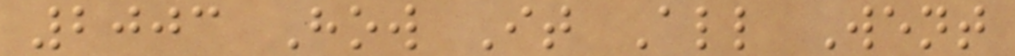2003 How It All Went
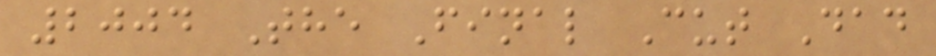2004 The Final Cut Dad
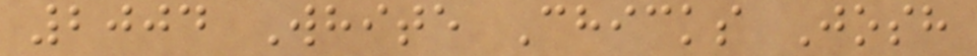2004 White Chicks Josh
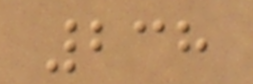238
